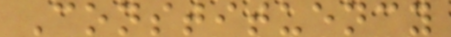Constituency
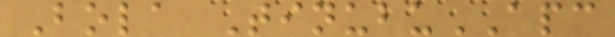Bola TinubuAPC
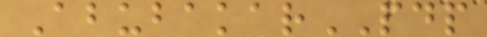AbubakarPDP
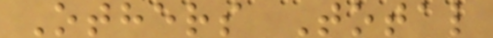Others Total
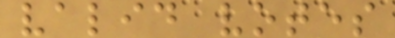valid votes
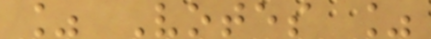% Votes %
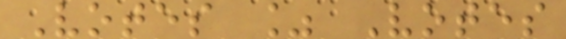Votes % Votes
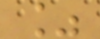%
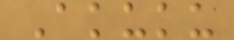Akuku
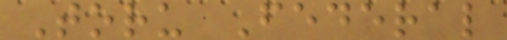Toru Federal
